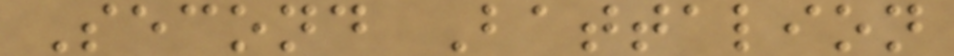Second Battalion
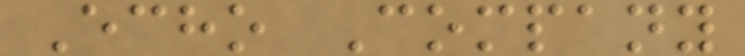Echo Company
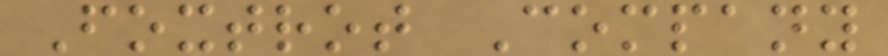Foxtrot Company
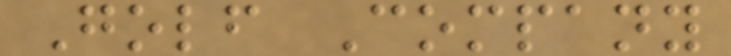Golf Company
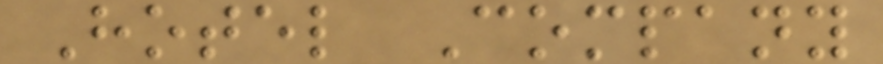Hotel Company
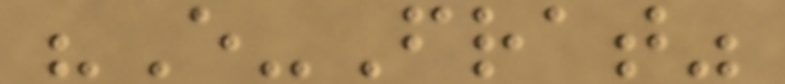"E-Frat"
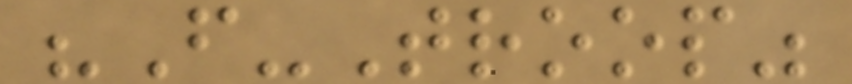"F-Troop"
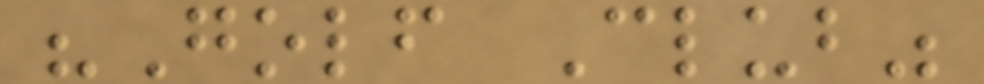"Golf Club"
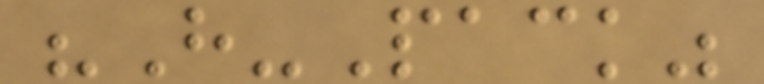"H-Pack"
